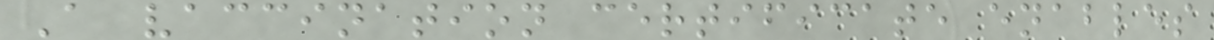A vaccination certificate enables
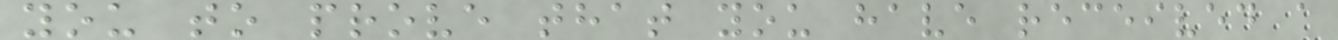you to prove that you have received a
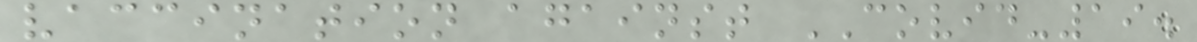vaccination against COVID-19.
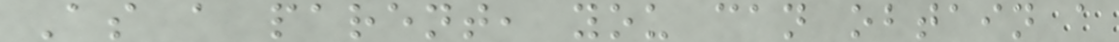As a parent, you can obtain a
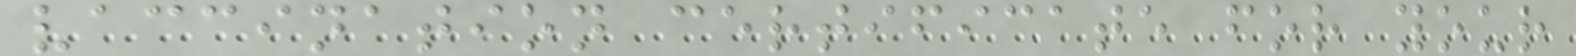vaccination certificate for your
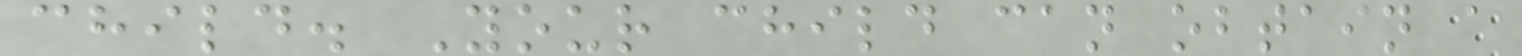child. Your child can obtain a
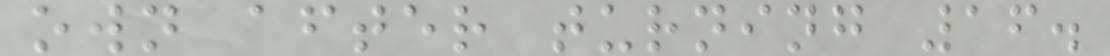own after turning 16.
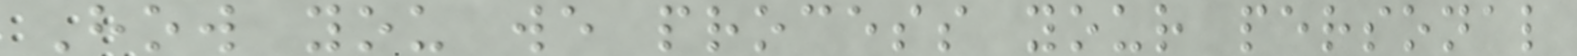How you we process your personal
